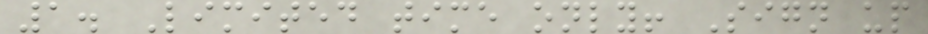1. Limited time only! Sign up
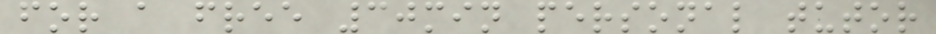for a free 30min personal tutor
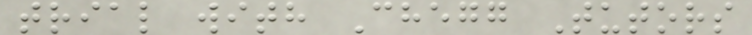trial with Chegg Tutors
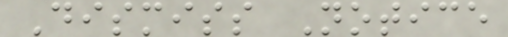Dismiss Notice
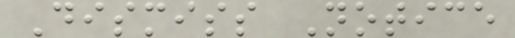Dismiss Notice
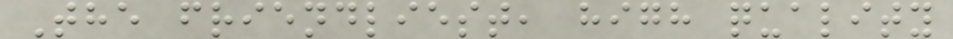The friendliest, high quality
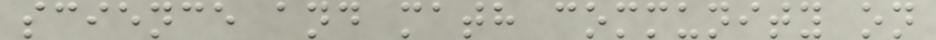science and math community on
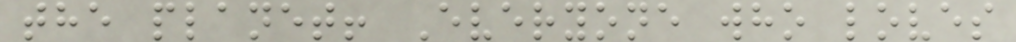the planet! Everyone who loves
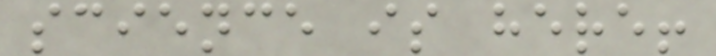science is here!
